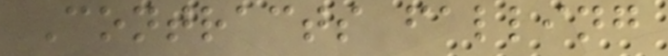Contracts falling
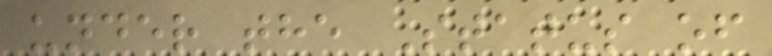under the Status of
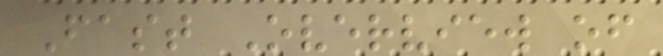Fast Overview of
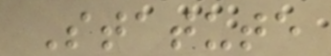Statute
